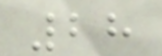28
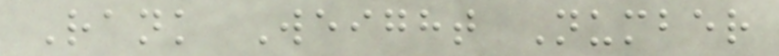Rank Weight Number
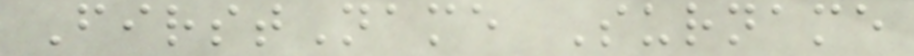FirstName Surname
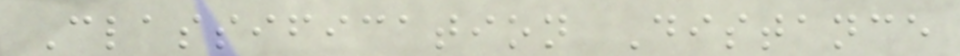Classification Distance
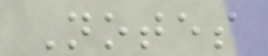Notes
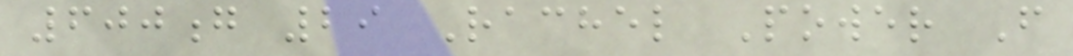600g 29 Rachel Power F
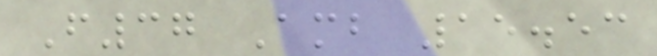F37 Amb 15.53
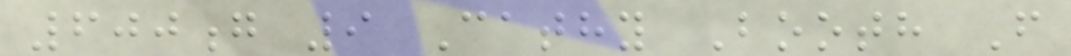600g 9 Cathy Booth F
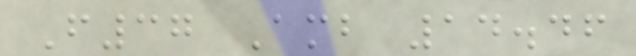F37 Amb 14.46
